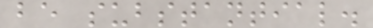be substantial.
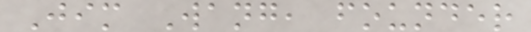Jim Wang, founder
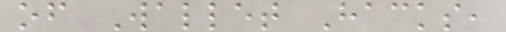of Wallet Hacks,
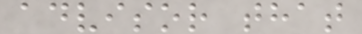advisor that
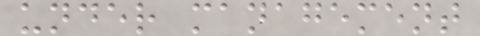under management
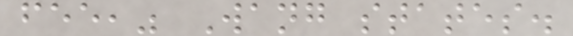fee," Wang states.
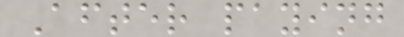After paying
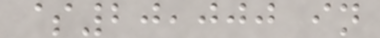$20,000 in
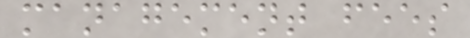management fees
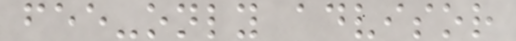fee-only advisor
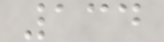134
